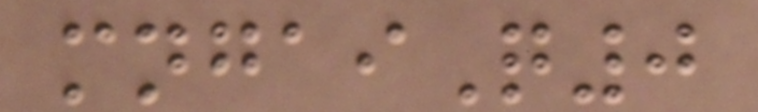mngaiQ0
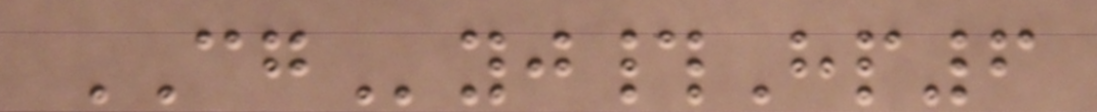CGyj#Hp6
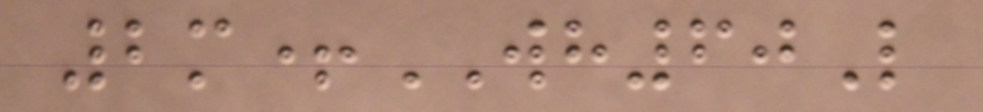2m+WH60L
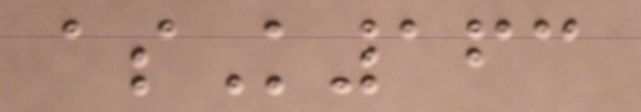asK163
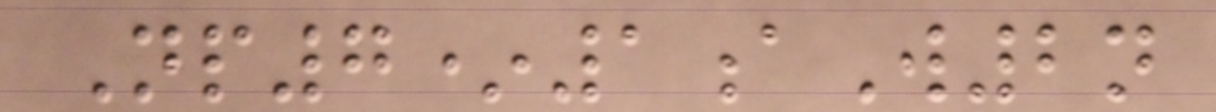Np7*1aW2n
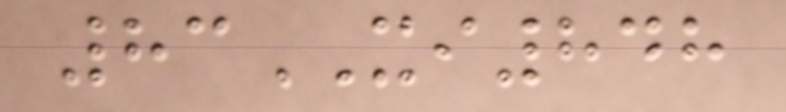83XI848
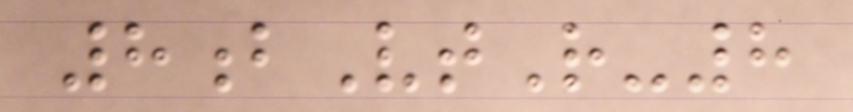8bVtR-8
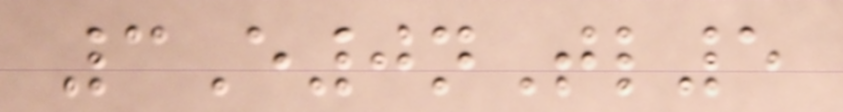3E0nTl5
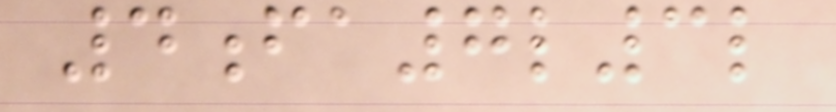4fa7l3l
